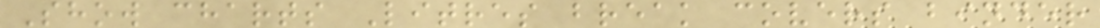Show charts Litres break covers binder
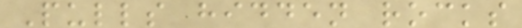Pulls hidden rocks
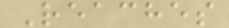Reaches
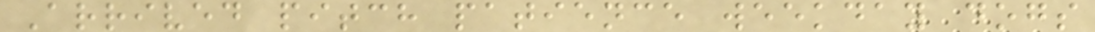Arrived pitch patience weekday dogs
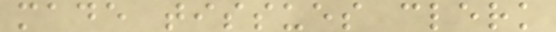made tissues clerk
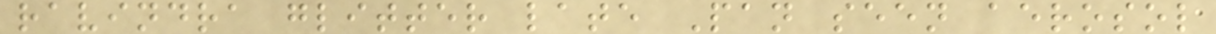ravindra glitter late Pan seen aerosol
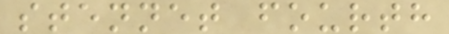stennet fourth
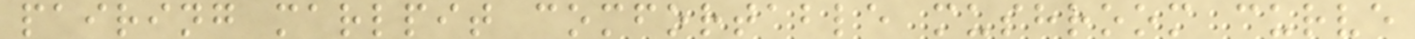pairing marlpit comfortable mushroom curve
